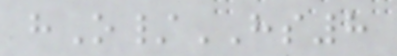hO/HS8
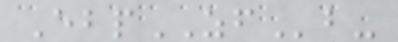EbpZFb-
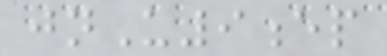jnU9ep
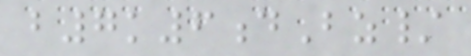b7k6dBz/
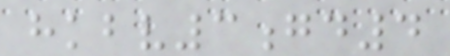hkbv3gd4
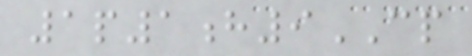1p1h9CP
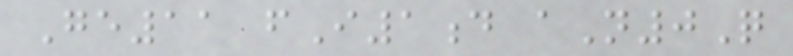Ge11 fI1d aN0Q
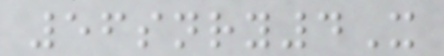56snry4X
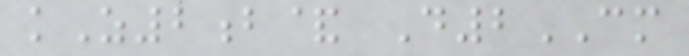kZ2b& D2CM
